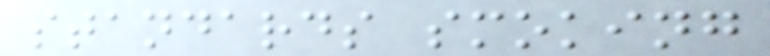standards smoking
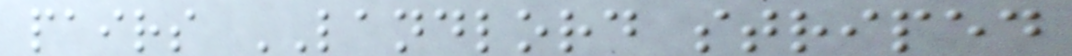pairs LANDLORD striped
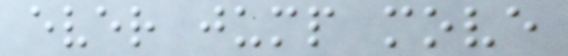ever jump move
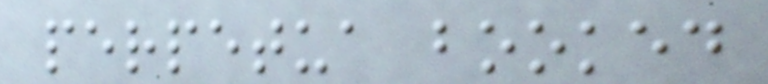perpetua booked
